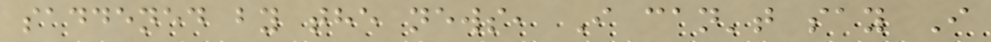saddened by the news, I can't say I
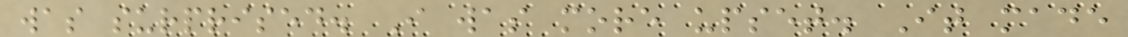was surprised. I was more upset. It made
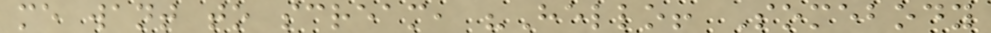me want to scream, "Hello! Somebody
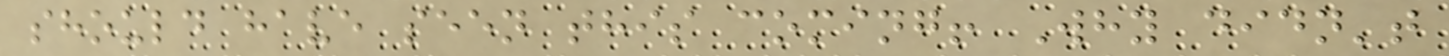should have seen this coming! Why didn't
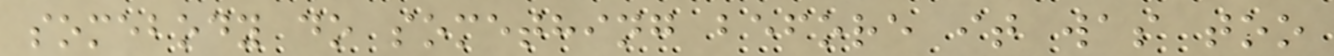somebody do something before it was too
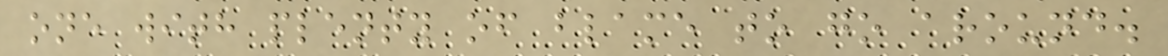one with plenty of blame to go around.
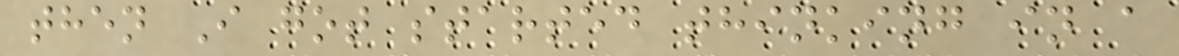then I got started thinking in a
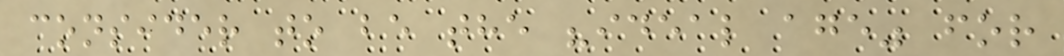consider to be the "ideal age" for
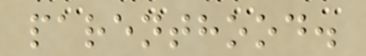parenthood.
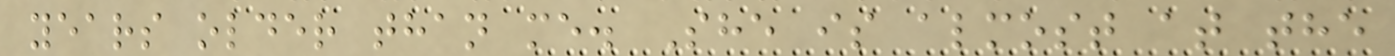years older than me. She is almost at the
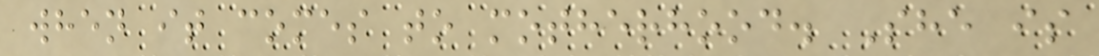when it comes to motherhood. She is
